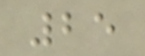25
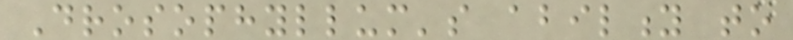Drosophyllum's ability to
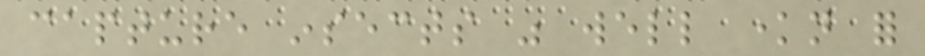capture insects was well known for
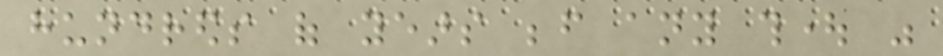hundreds of years before any thought was
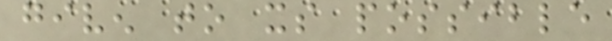given to its possible
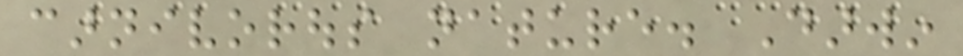carnivorous nature. Darwin
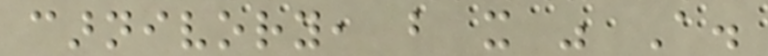carnivory, but it was A.
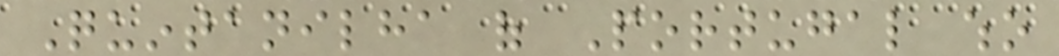Quintanilha of Portugal who
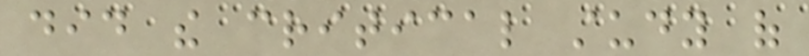did the critical study of
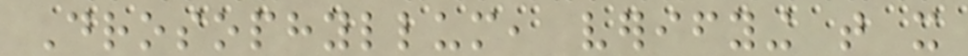Drosophyllum, verifying that it
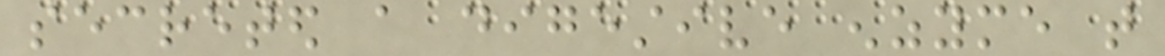secreted a digestive enzyme that
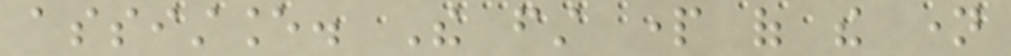assistance. The first part of the name
